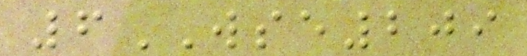6WSE209
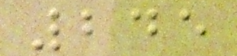245
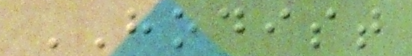HODIST
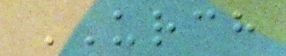URCH
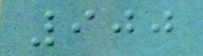900
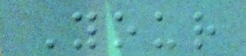Your
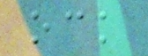ock
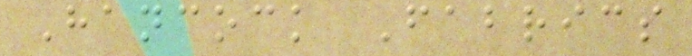Hancock Fabrics
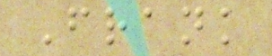Frank
